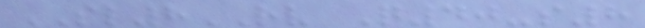SL8RV Q40-s8
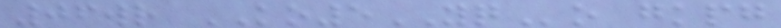06wr KO5YQo gkpg
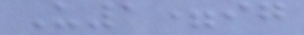U1=ig
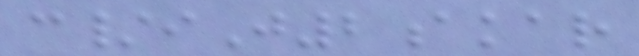c/iJ2akar
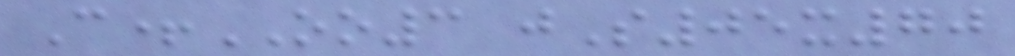C+OO3 jS05x70
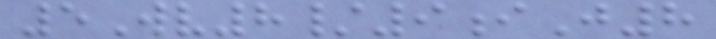5Wv8/9iJ8
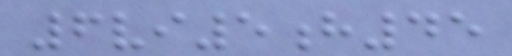6vi5h45
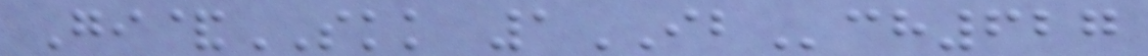Gi&SKK 1IBch627
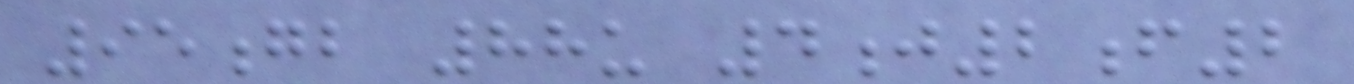95gb 88u 4j2f2
